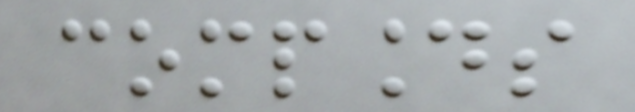compounds
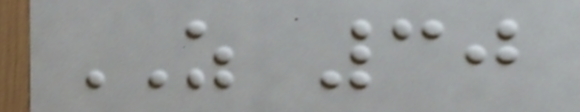AS 30
